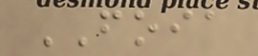FOIA
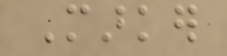Marker
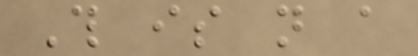This is not a
